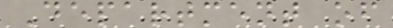Department of
